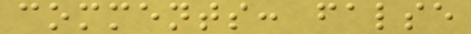comments: false
